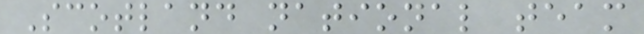Scotland national team
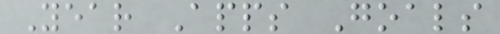Year Apps Goals
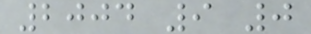2004 9 0
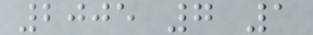2005 7 1
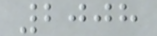2008
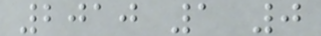2010 1 0
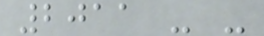2011 - -
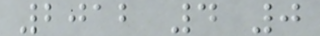2012 4 0
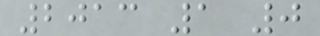2013 1 0
